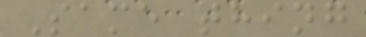Same thing
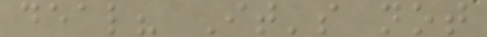deal? It's not
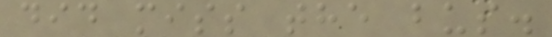did miss the bus.
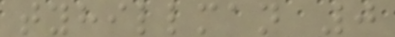tyhillman 0
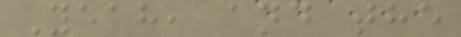Yeah, and the
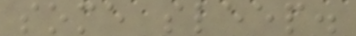some sleep.
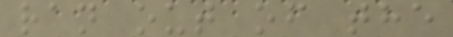ran out of the
